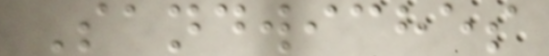Sandwiches
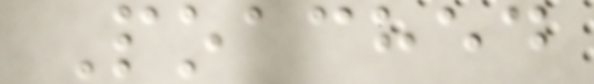Poached
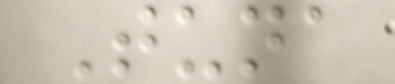Tuna
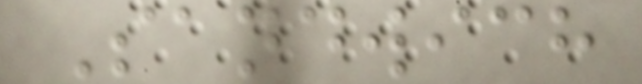Sandwich
